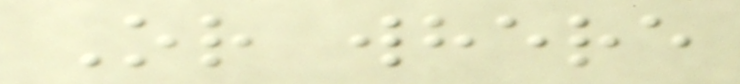Or where
